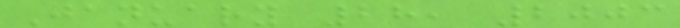January 28, 2003
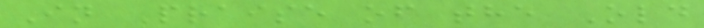In Praise of the Old
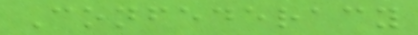Confederacy
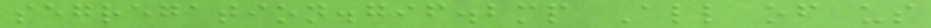segregation.gif.bmp All of us
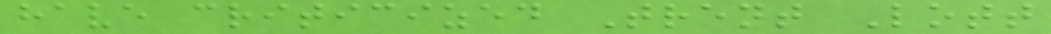have criticized Trent Lott
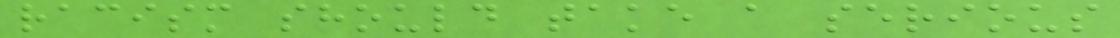racism should take a serious
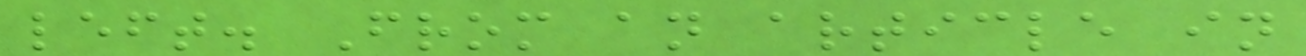left. From an article in
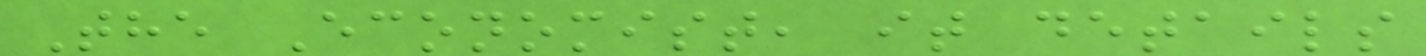The Economist, it details
